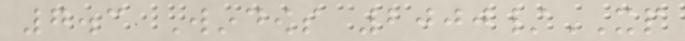7.3 Windows 2000/XP
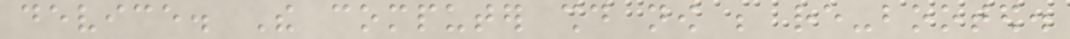device. The computer should now be re-booted.
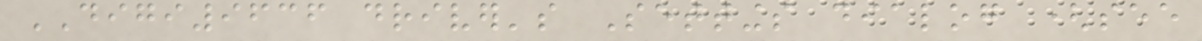DIGI9636 driver's Settings dialog (see
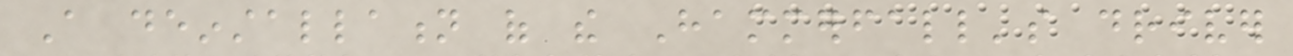A deinstallation of the Hammerfall's driver
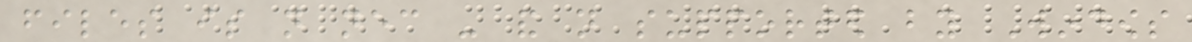files is not necessary - and not supported by Windows
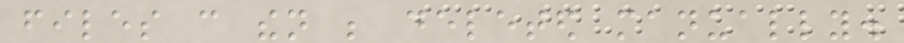files can then be deleted manually.
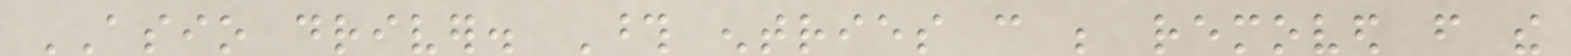ASIO driver. Those entries can be removed from the
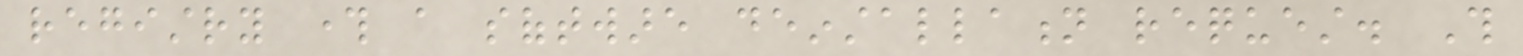registry through a software deinstallation request. This
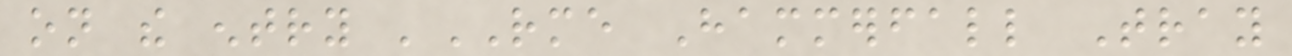on the entry 'RME Hammerfall Tray
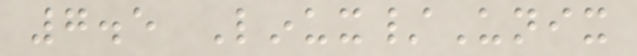7.5 Linux/Unix
